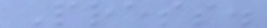Press.
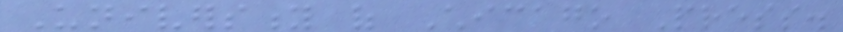University of Chicago Press.
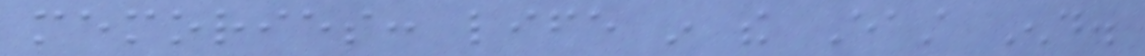memories: life in the East End.
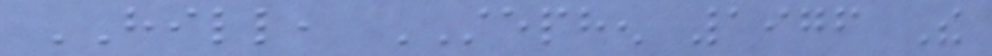HILL, STEPHEN 1976 The
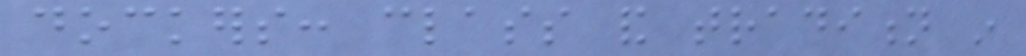dockers: class and tradition in
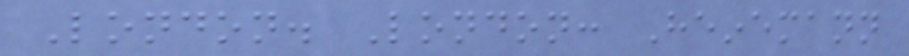London. London: Heinemann
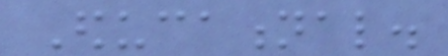Educational.
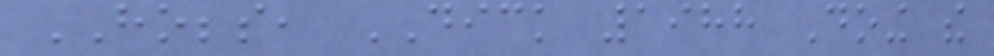HOBBS, DICK 1988 Doing the
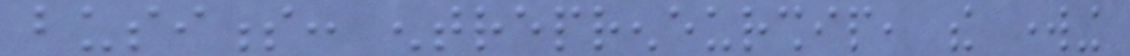business: entrepreneurship, the working
